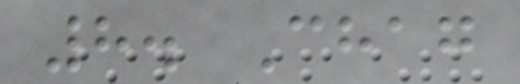8. Chag
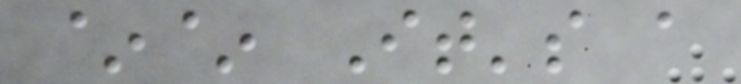~~ It's a
